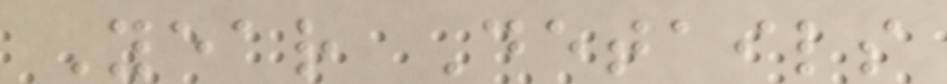Year Details
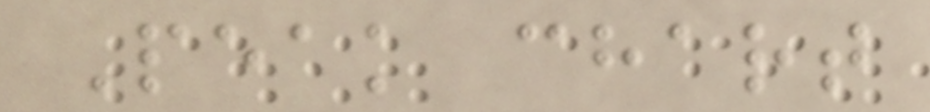Peak chart
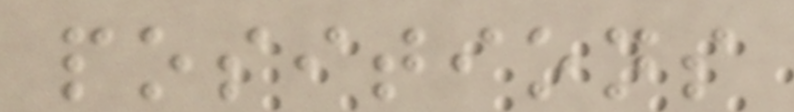positions
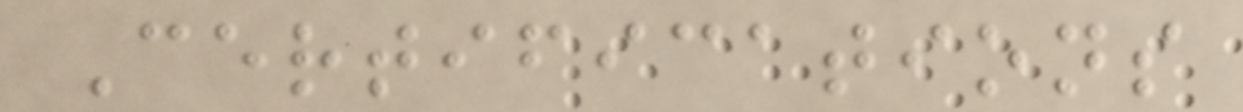Certifications
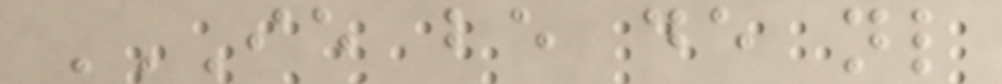IE BE DE NL
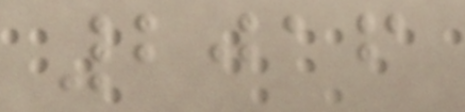2016
